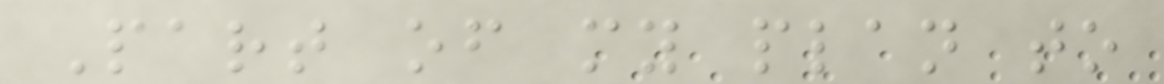Part of my plan to
